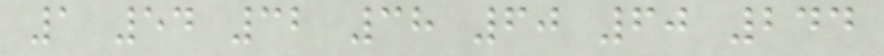1 54 32 38 60 60 244
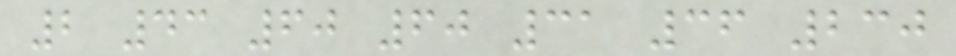2 43 60 60 31 36 230
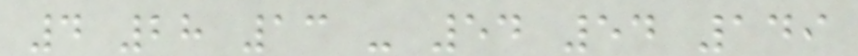4 28 13 - 54 54 149
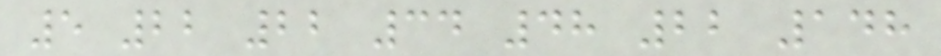5 22 22 34 48 22 148
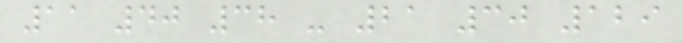11 40 38 - 21 30 129
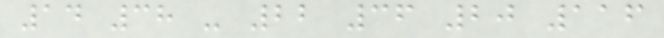14 38 - 22 36 20 116
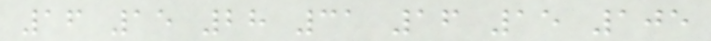16 15 28 31 16 15 105
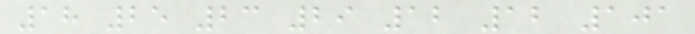18 25 23 29 12 12 101
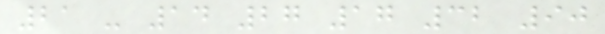21 - 14 27 17 32 90
